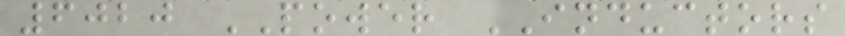6020 POWER INDUCTORS
